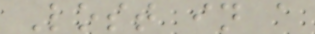Lost in a
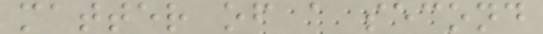matter of a second
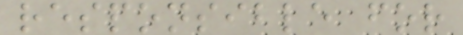responsible for
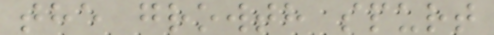the growth spurt
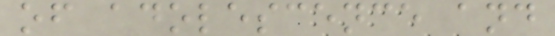of adolescence and
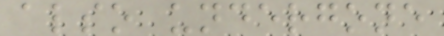also undergone
